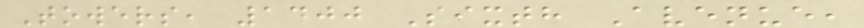Towers, 1400 Sixth Avenue,
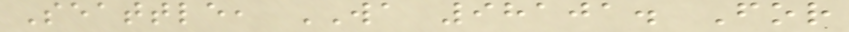Seattle, WA 98101. For
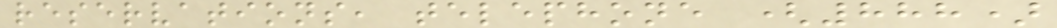reservations, telephone (888)
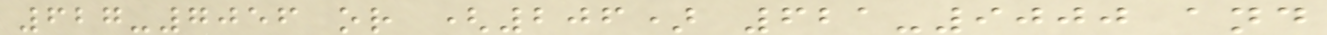627-7056 or (206) 621-9000 and
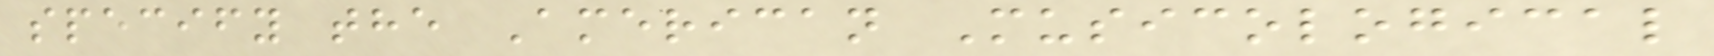specify the American Musicological
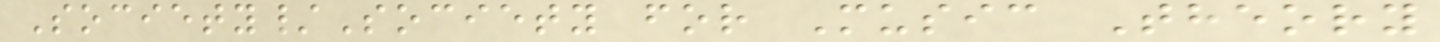Society/Society for Music Theory
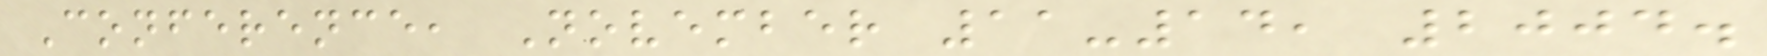Conference, November 11-14, 2004.
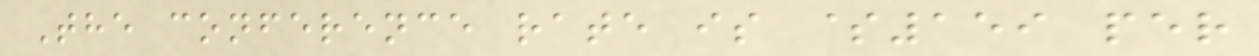The conference rate is $159 per
